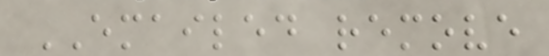EMAILED remove
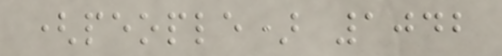(people) 1042
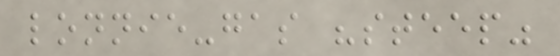lonnie-gas "steep"
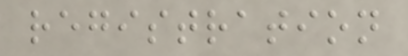registration
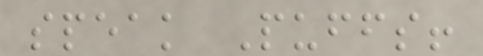speak Puffs!
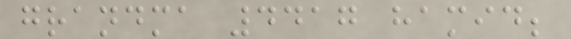grandma 4417 hamid;
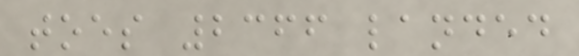toes 2366 landed
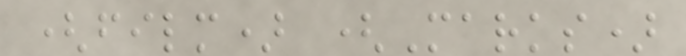(film) (Marks)
